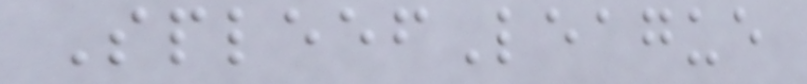SpleefLeague
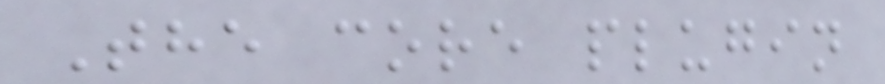The core plugin
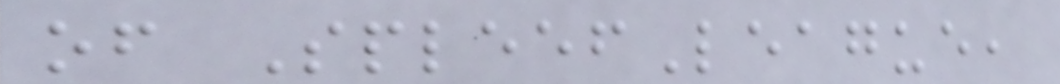of SpleefLeague,
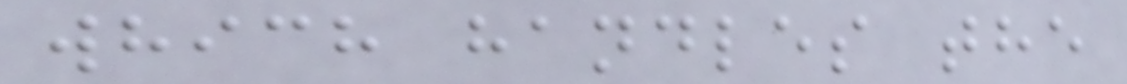which handles the
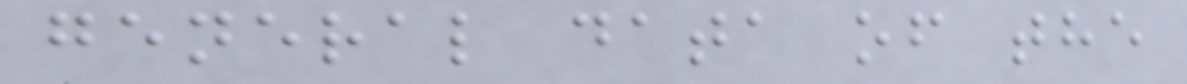general data of the
